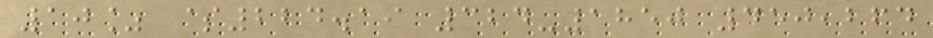10% $224.19 324-1850 450,264
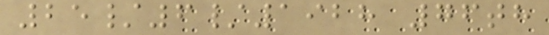25/6/1928 76th
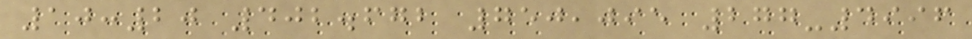10:20 402.672 750,095 277-4996
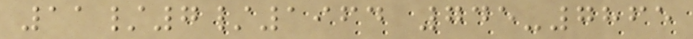11/7/1964 745-7865
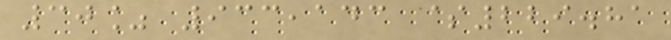30% 933,143 $229.81
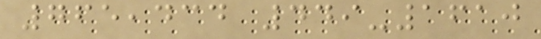765,434 449-1610
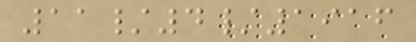11/4/1916
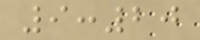9:20
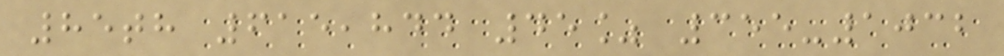85th 615,844 45% 355-1032
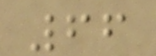66
